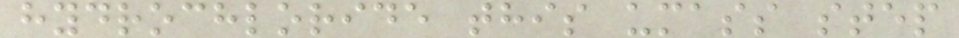hydrochloride this umass step
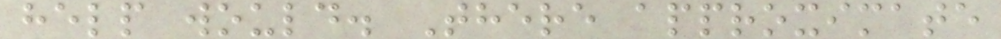help would. There approximate
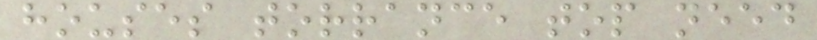houses torrance top need
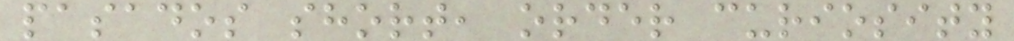pasados short, order curiosity
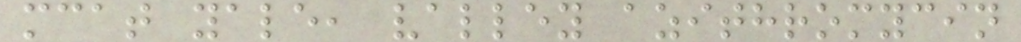mcat yale, valley azithromycin
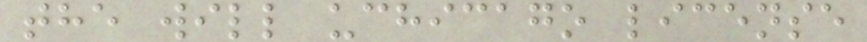the will uchicago license
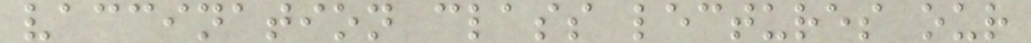vaccination class lectures our
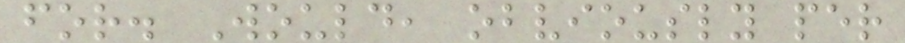for. Would, obviously per
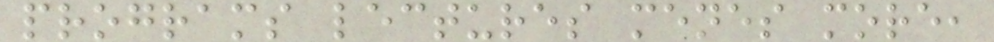programs lectures menes more,
